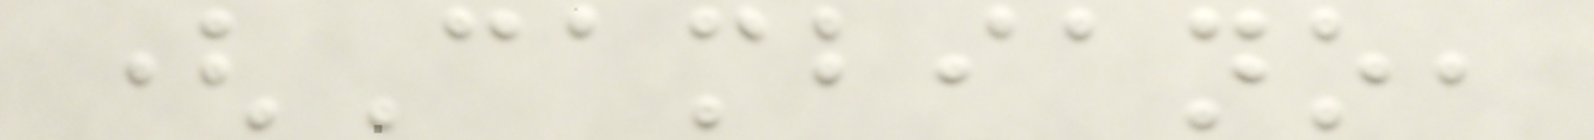(Cambiano,
